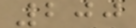200
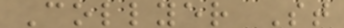Collyer St
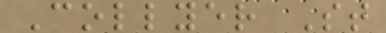Collyer St
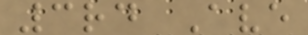3rd Ave
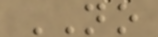NO
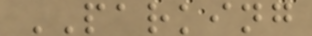PARKING
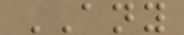ANY
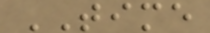TIME
